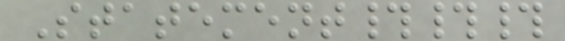Statement###
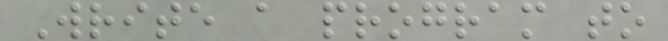Write a program to
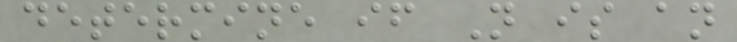determine if N is an
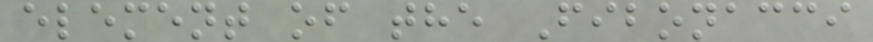element of the Fibonacci
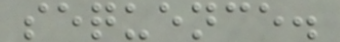sequence.
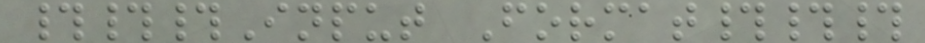###Input Format###
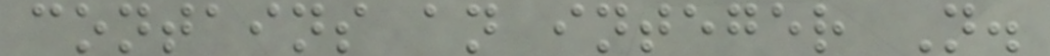contains an integer N.
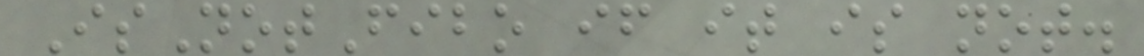IsNotFibo if it is not.
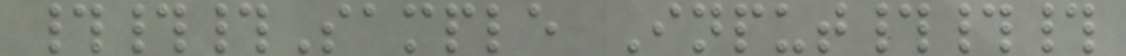###Sample Input###
